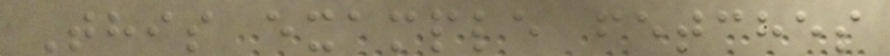This example fetches
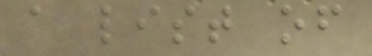a list of
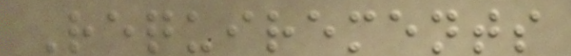Requirements
